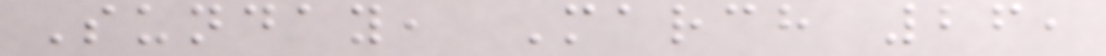Sunday, March 26,
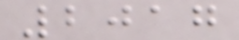2017
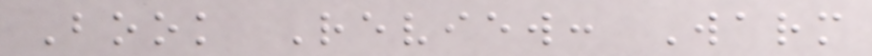Book Review: Warm
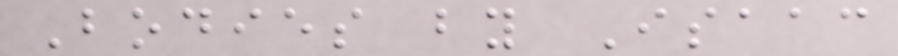Bodies by Isaac
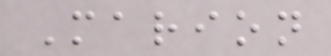Marion
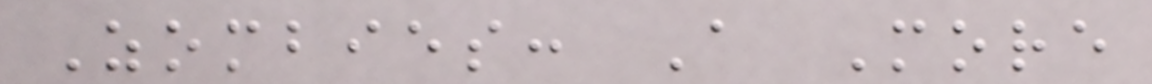Zombies: A More
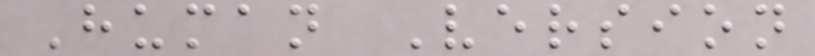Human Version
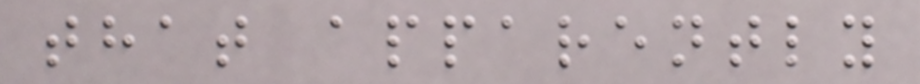that apparently
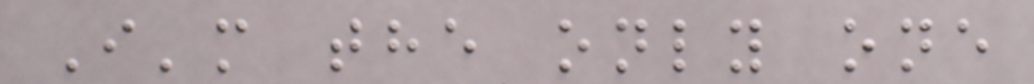I'm the only one
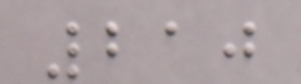210
